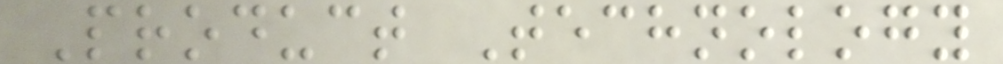Product Technology
